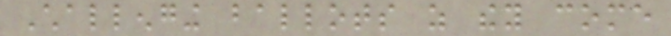Challenging ballots as they come
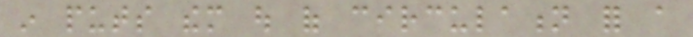in puts them out of circulation for a
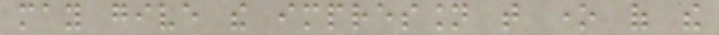may give the impression that one of the
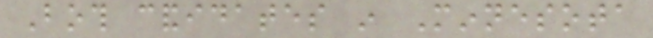Both candidates in Minnesota
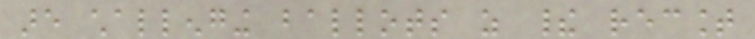are challenging ballots as their recount
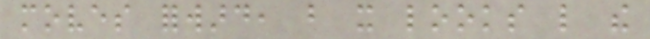moves forward, but it looks like the
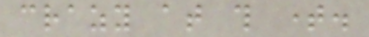crazy at this time.
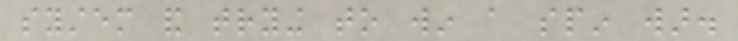system and trying to win a spin war.
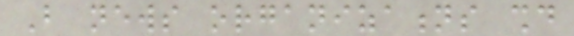But news organizations should
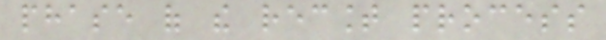phase of the recount process
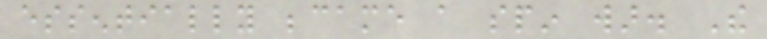essentially became a spin war. The
